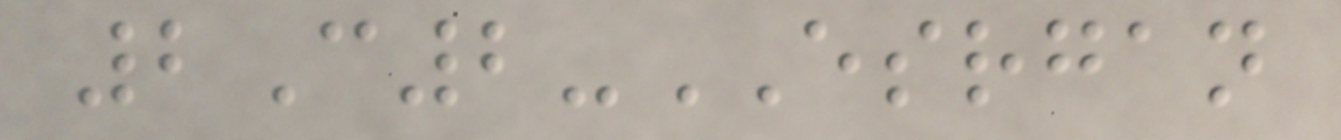2C2-ESRGAN
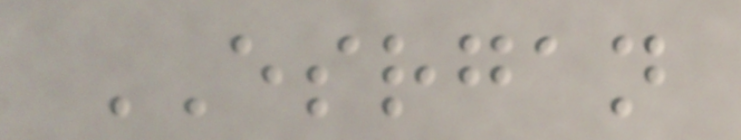ESRGAN
